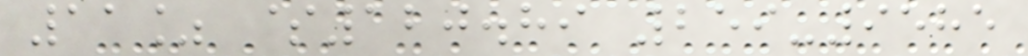11% $120.89 259-9585
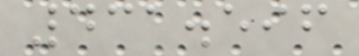431.596
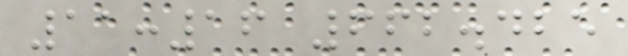11:16 662.425
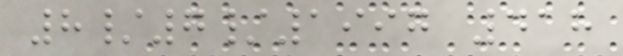8/7/1997 418
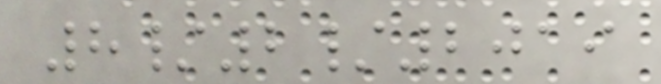8/2/2019
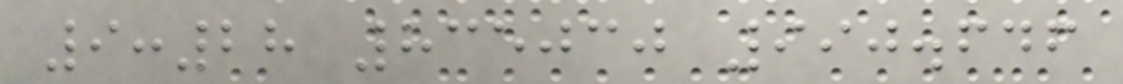9:28 835030 990.646
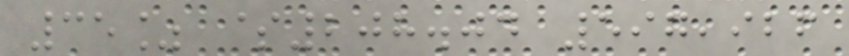35% $208.04 597,926
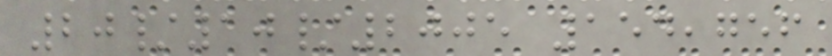20/10/2005 154,756
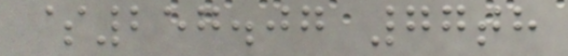$257.07 77th
